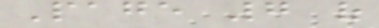Page 7 of
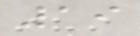19
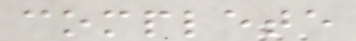complete
